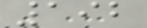192
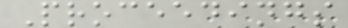Proceedings
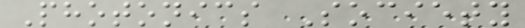Photonics Society
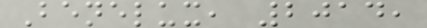Benelux, 2014,
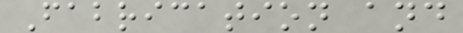Fabrication and
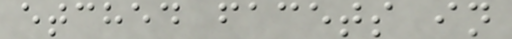etched facets in
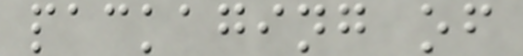packaging of
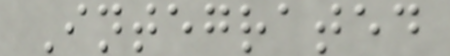Integrated
